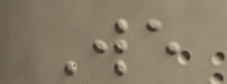We
